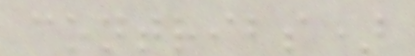contribs)
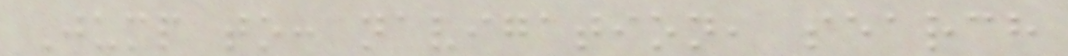Jump to: navigation, search
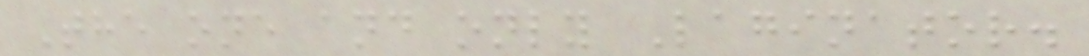The one and only Laginator.
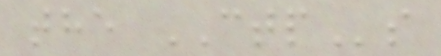the CTPs
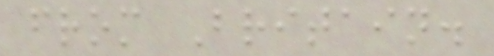from Britain.
